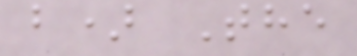b) The
